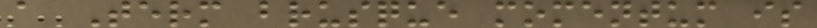a Term brusque momentum is
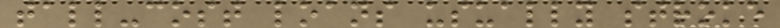tall-cost loans usually stroke
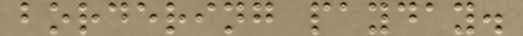bordering payday.
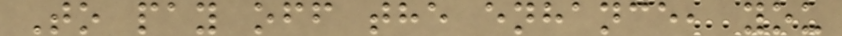To pay off the enhance, you
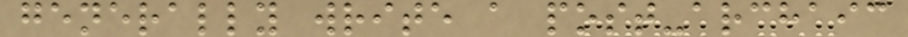generally write a post-archaic
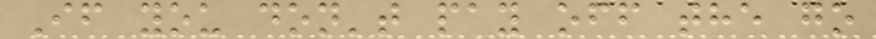If you don't pay off the go
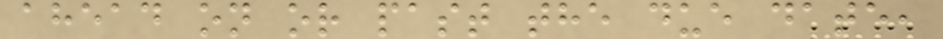ahead on or past the due date,
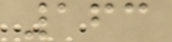163
